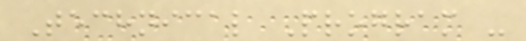Technical Program -
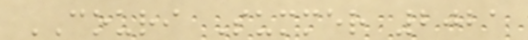COURI Summer 2021
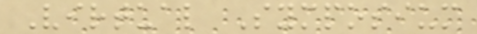Virtual Symposium
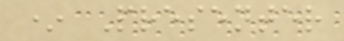* Presenter
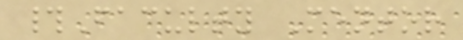#Faculty Mentor
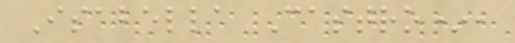Isabella Castro*,
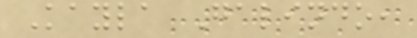Kayla Galindo,
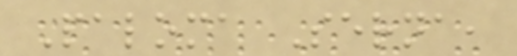Paloma Serna,
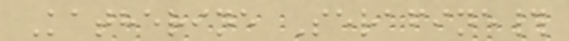Katherine Serafine#
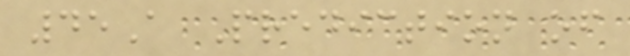45A Prediction of
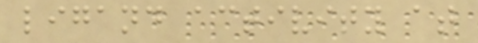ligand activity at
